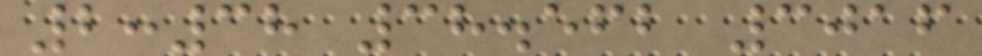2:38 38.562 3016
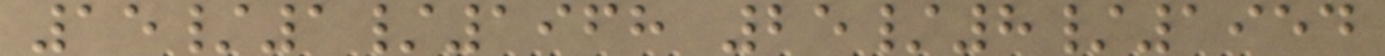15/1/1968 25/8/1954
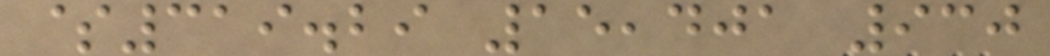$319.29 15,401 930
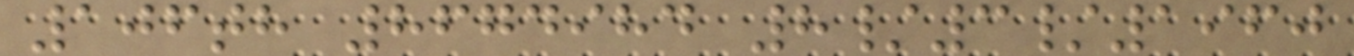106th 8674984 8/3/1960
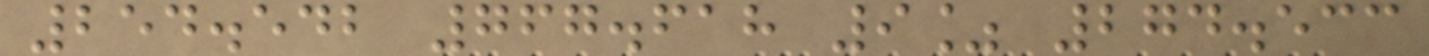254.542 767.618 9% 274.533
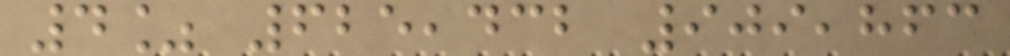4% 625,432 909,863
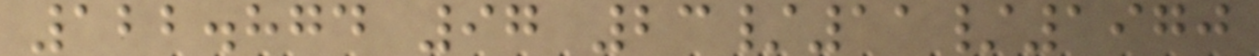122.874 97 23/11/1970
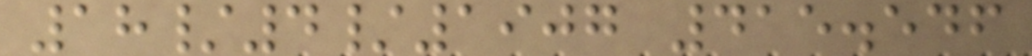18/4/1907 415.546
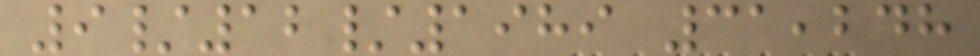9/12/1989 31,248
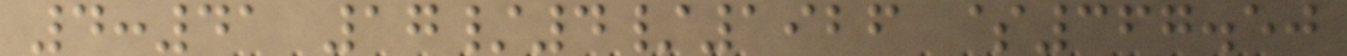4:41 17/4/1926 $367.50
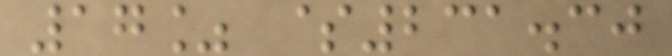17% $231.30
